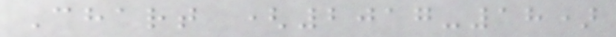Chart (2017-18)
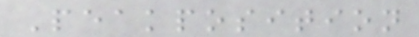Peakposition
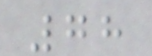78
